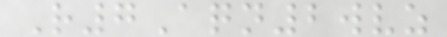R7Aqn2wvz
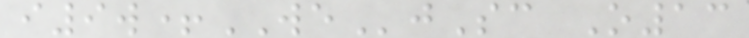i9w+WEjSc O13
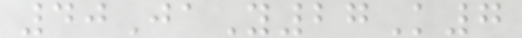40JaY27K7
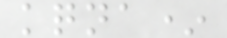kqna*
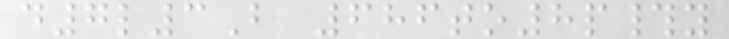d7l3B 686to8p#y
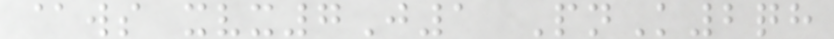@ws xvx7J1 PnK2qh
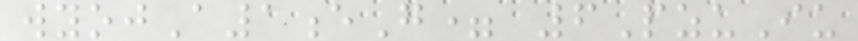wyojA1eG= 6PzuIu
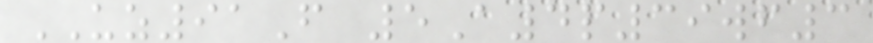UZ91F 5A4p39wf3
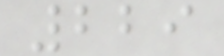229
